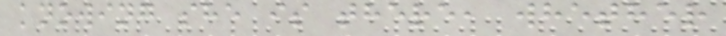knowing she is there, whether
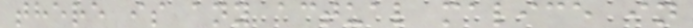there is any actual malice in
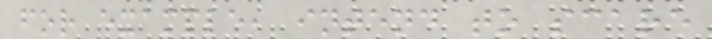for example, intend to scare
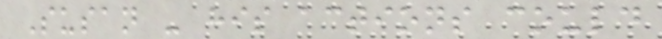Susan - his actions could
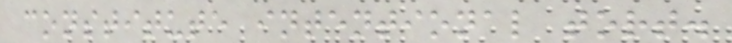constitute intentional tort.
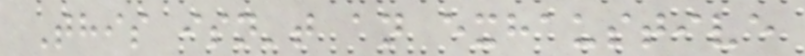This isn't an exhaustive
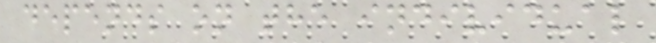depends on the individual
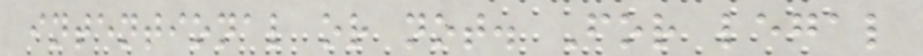intentional or not. For legal
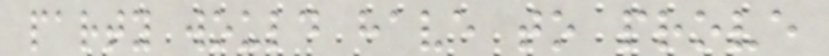party would have to prove
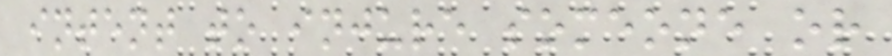intent to injure someone or
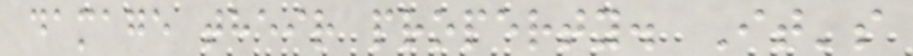damage their property. It's
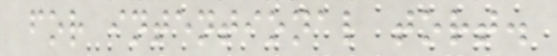for intentional tort.
